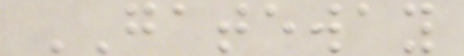GATEWAY
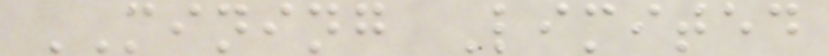MINING Limited
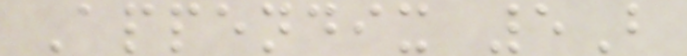Appendix 5B
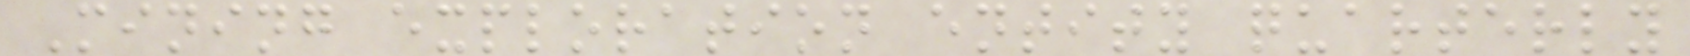Mining exploration entity quarterly
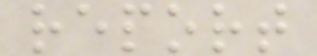report
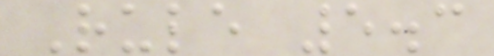Rule 5.3
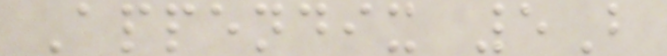Appendix 5B
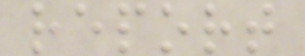report
